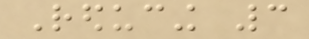Reducing 3
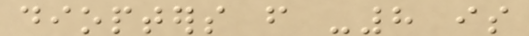diopters from -8 is
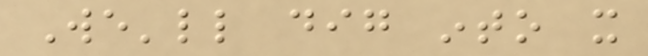We'll dig into it
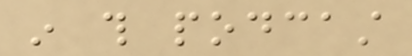in this podcast
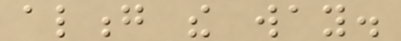along the way.
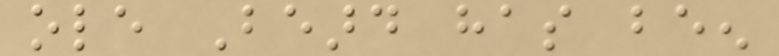ole Beard has been
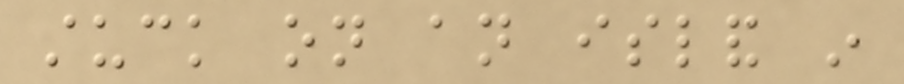stuck on an island in
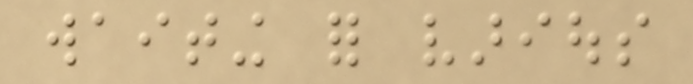waiting for various
